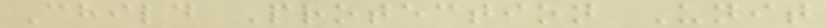Child Protection Unit
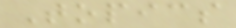Topics
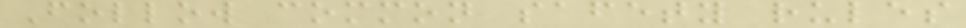Follow common safety rules
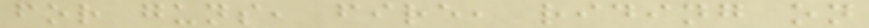for guns, fire, riding on
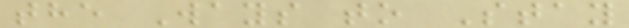the Ways to Stay
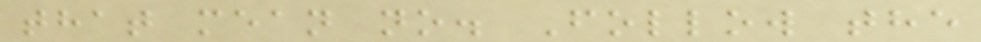that mean no. Follow the
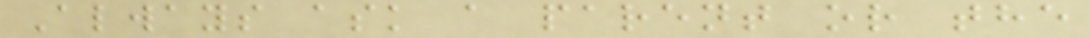Always ask a parent or the
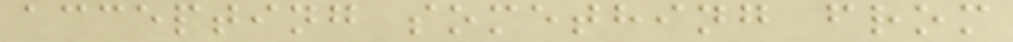accepting something from
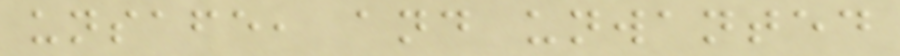unsafe, and unwanted
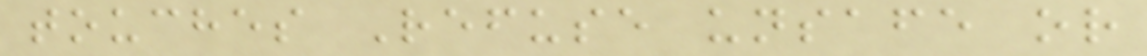touches Refuse unsafe or
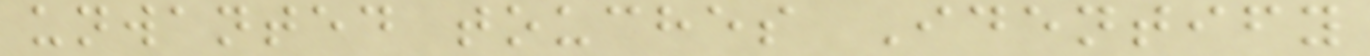unwanted touches Identify
